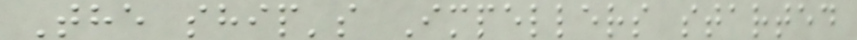The ship's Impellers started
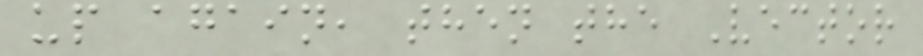up again, then the Vector
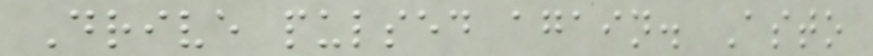Drive pulsed again. Asto
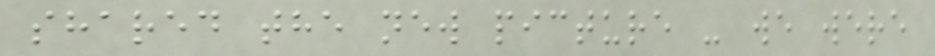shared the new picture - we were
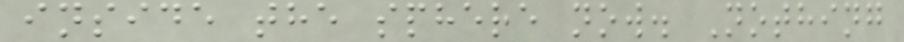inside the sphere now. Nothing
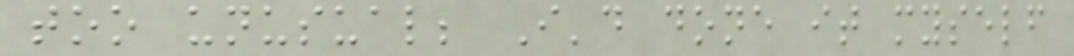too unusual; I'd done it myself
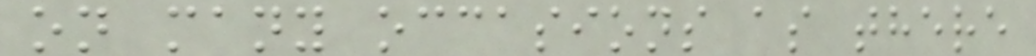on many occasions as there
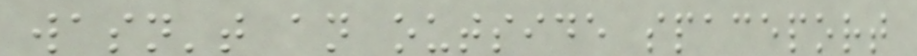wasn't an outside spaceport
